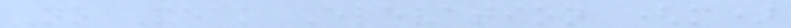No Peak Elevation (m)
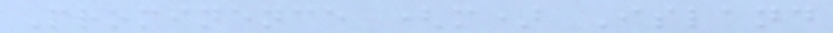Prominence (m) Island
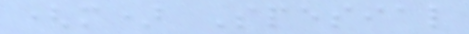(m) Spesial
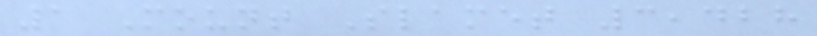1 Mount Slamet 3,428
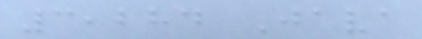3,284 Java
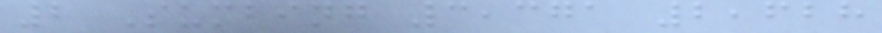2 Sumbing 3,371 2,628
